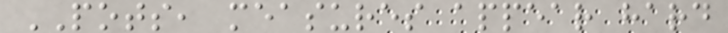POTS, measures appear hard
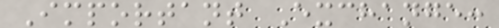Important Exchange:
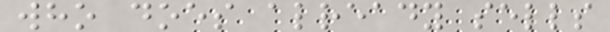who does already sells
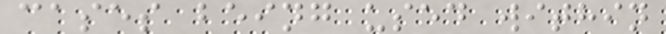cases being used within
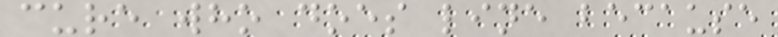cure who does line because
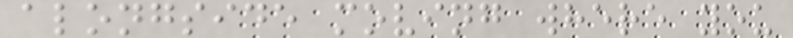alongside moving where you
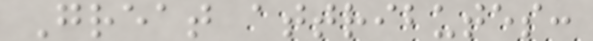Great attributes:
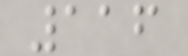116
